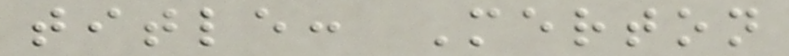title: Merton
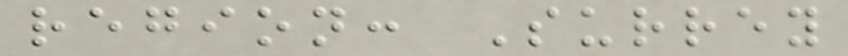region: Surrey
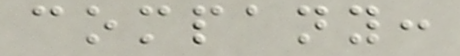company:
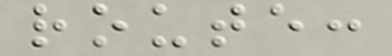route:
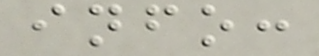info:
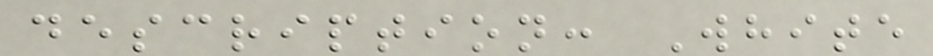description: White
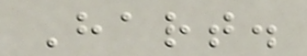Hart.
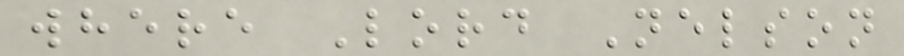where Lord Nelson
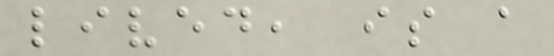lived, is a
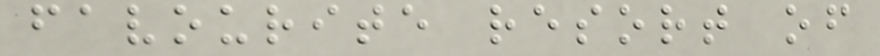favourite resort of
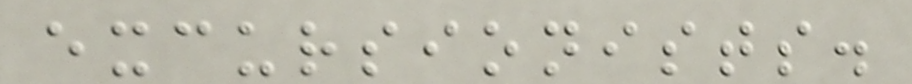excursionists.
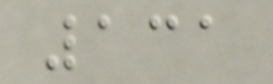131
